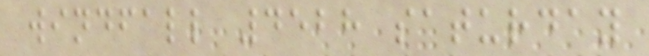windfall 4528 saturday
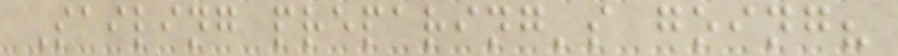Sailing preparing's going?
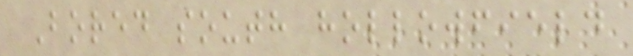Bored south hollowfield
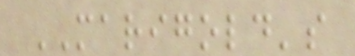MARIGOLD's
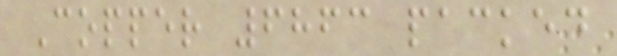Copper 6863 packed
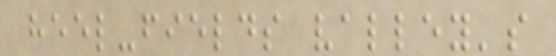heel-fields valley's
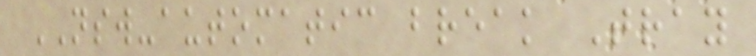NSW-automatic break Tray
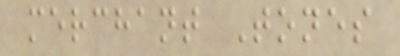merchant Tones
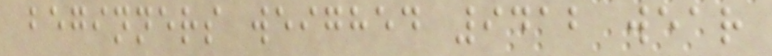beginners weighed 9412 wear
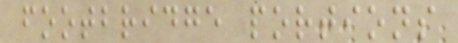footbridge portions
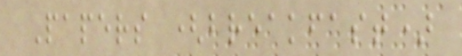Papers (breakfast)
